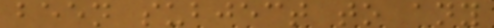been subject to any
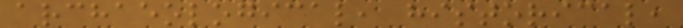archaeological, historical,
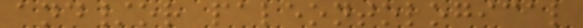and/or paleontological
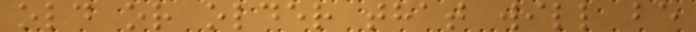old or older that will be
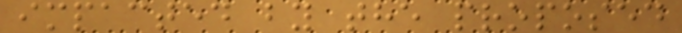impacted by the proposed
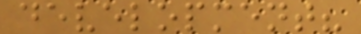development?
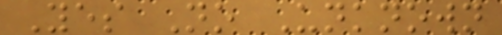Yes No Unknown
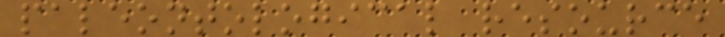paleontological resource
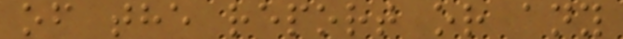of the report or any
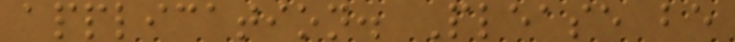application. Please be
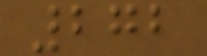272
